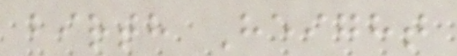birth Height
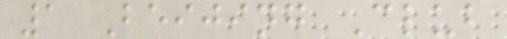1 Beijing Club
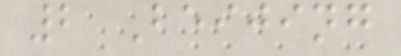2 Beijing
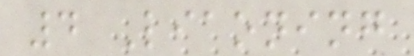4 Liaoning
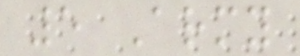5 Army
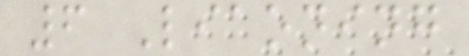6 Liaoning
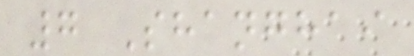7 Shanghai
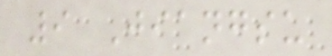9 Jiangsu
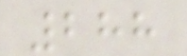288
